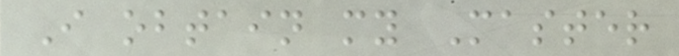I obtain my Master
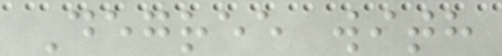Degree with
